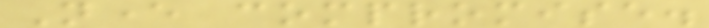Never compromise.
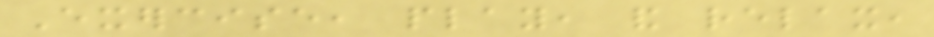Exercise, play, and relax,
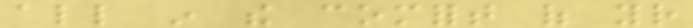all in the comfort of your
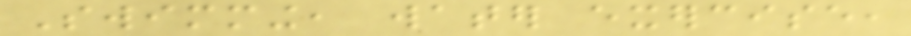Swimming, water exercise,
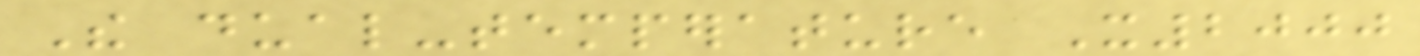The dual-temperature X2000
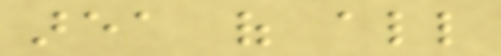area of all
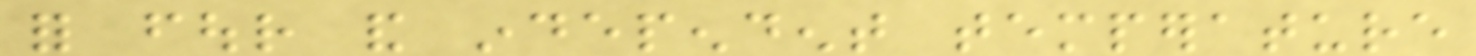for four and independent temperature
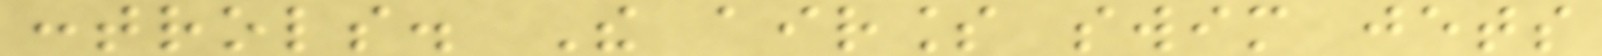controls. The airless swim jets
